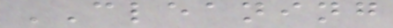CLEANING
